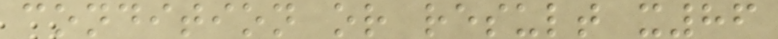condition or result x86
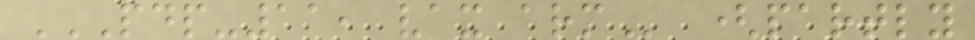PDP-11, VAX ARM (partly
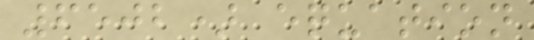6502) equation
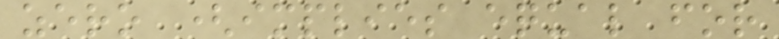zero (implies equal for
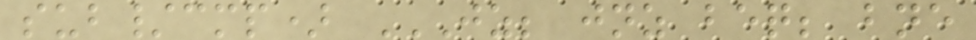sub/cmp) JZ; JNZ BEQ; BNE
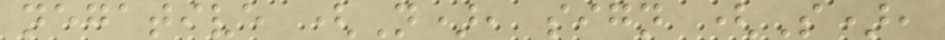negative (N), sign (S),
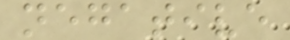negative
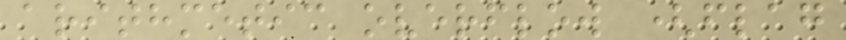arithmetic overflow (flag
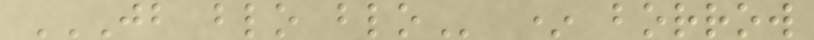JB BLO BLO * borrow
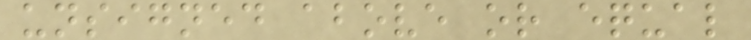unsigned above or equal
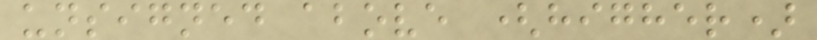unsigned above (higher)
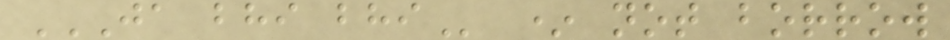JA BHI BHI * not borrow
